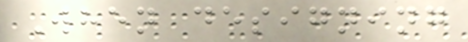When designing
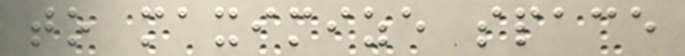to maximize space
